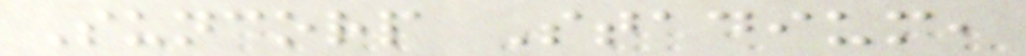Suncorp Stadium,
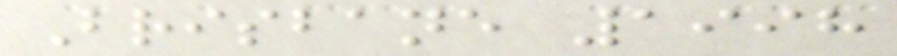Brisbane 1998
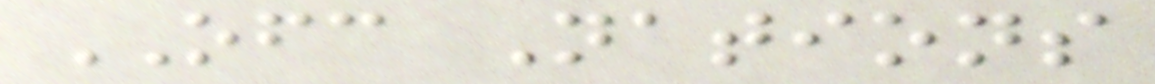OFC Nations
